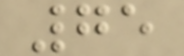75
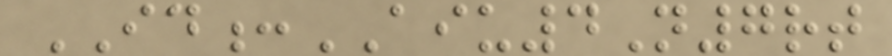ID:AIU4N7rt
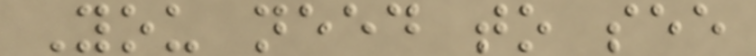You need to see
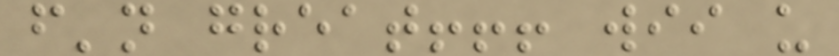f'n great!!! wii u
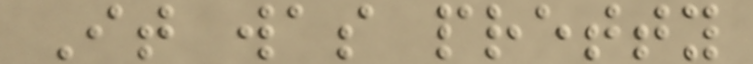It was pretty
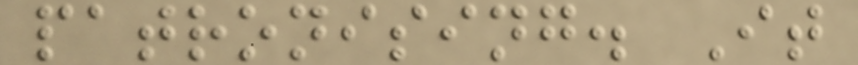patronising. It
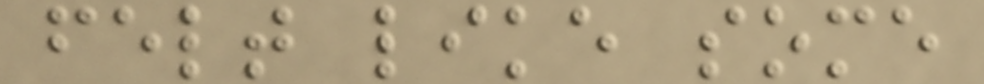felt like some
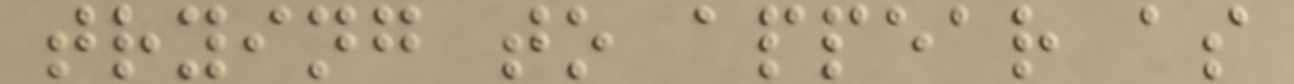trying to appear as
